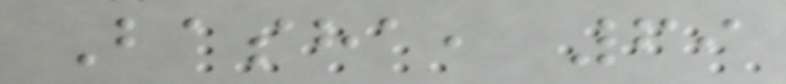Basha, 69
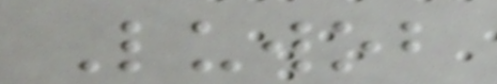Luwob
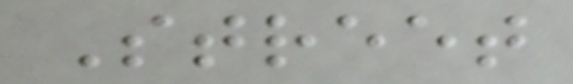Street
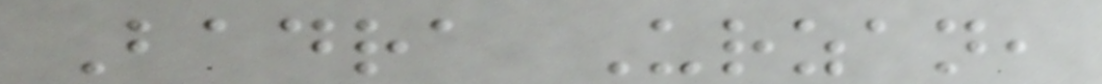Badra Urzan,
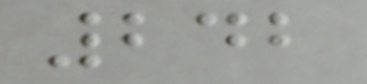242
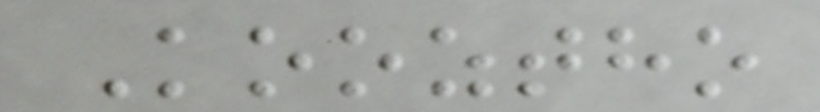Kooztho
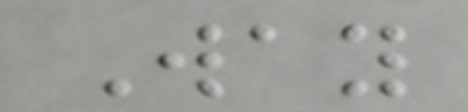Way
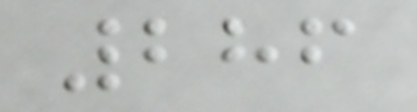286
